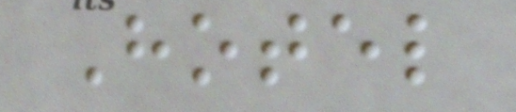Hotel
